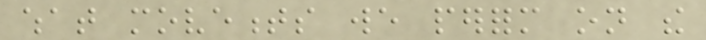what movements we perform on the
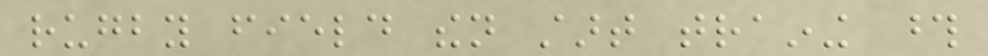rugby field then start training those
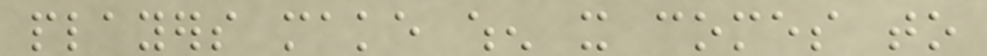players make when it comes to
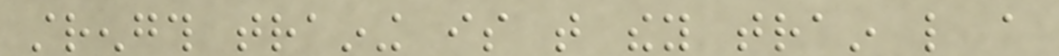strength training is that they train like a
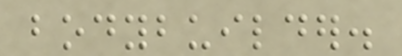bodybuilder.
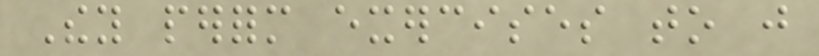They perform exercises to just
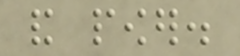and power.
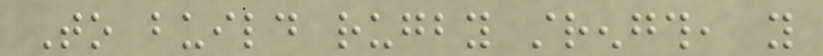To build rugby strength, you
